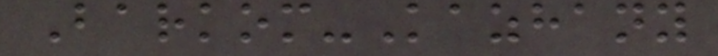Barkom-Kazhany
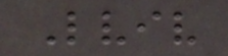Lviv
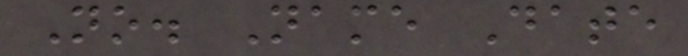No. Name Date
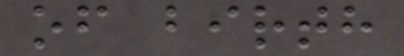of birth
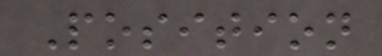Position
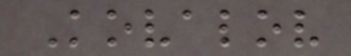Kovalov
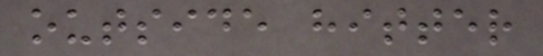outside hitter
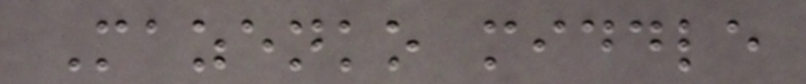Mazenko middle
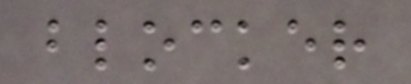blocker
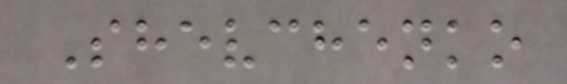Shevchenko
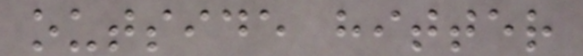outside hitter
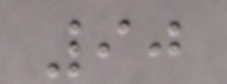90
